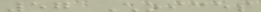57 Choices
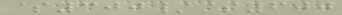$300/$600
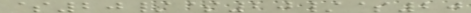$20/$20/$20
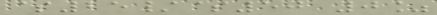$25/$50 0%
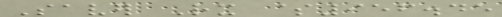Saver Rx $956.45
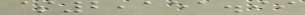$2,151.99
